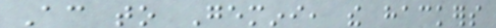According to Gemini, the hackers
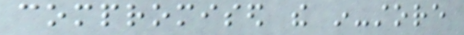compromised the in-store
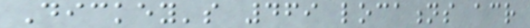Dickey's 469 locations across
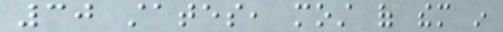30 states, most of them in
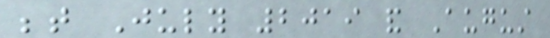between July 2019 and August
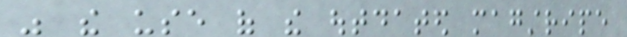was the use of the outdated magstripe
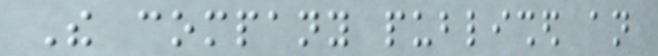The company published an
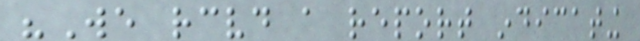"We received a report indicating
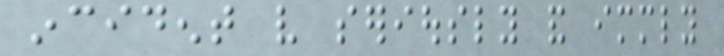incident very seriously and immediately
